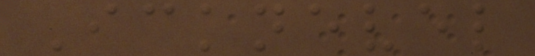Icknevel
